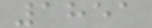1851
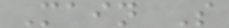Main S
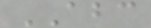ABC
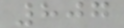807
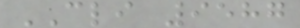CLI 9587
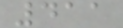411
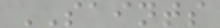SAINTS
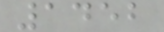1452
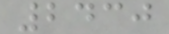2430
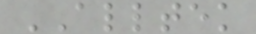ALLTEK
